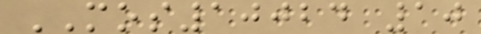MOS10024 10
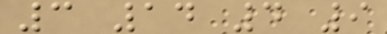3 14 4 9
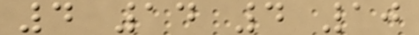4 14 4 10
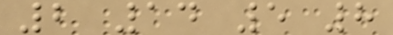2 14 5 8
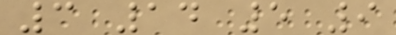3 14 5 9
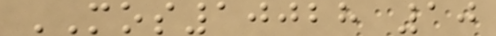MOS10028 10
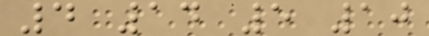4 14 5 10
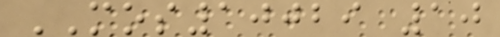MOS10029 10
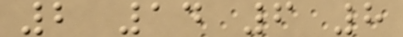2 14 6 8
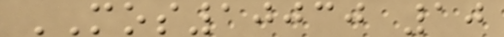MOS10030 10
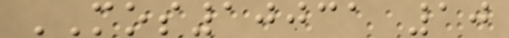MOS10031 10
